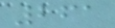261
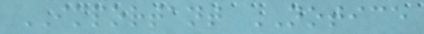IMPORTANT NOTICE
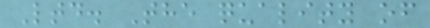Ltd. The quality of
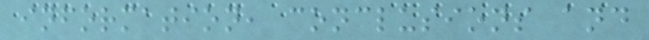information, conclusions and
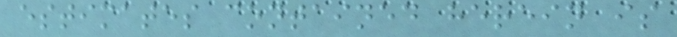estimates contained herein is
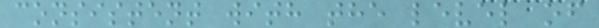consistent with the level of
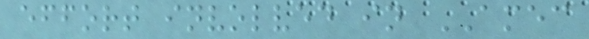effort involved in AMEC
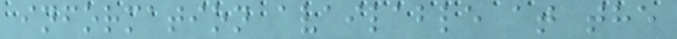information available at the
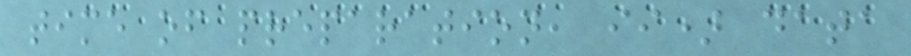time of preparation, ii) data
